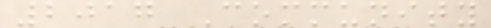2017 Community
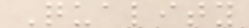Quality
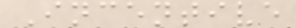Incentive
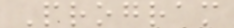Program
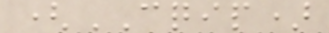(CQIP)
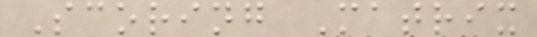Scoring Matrix
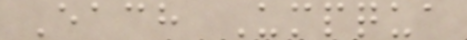Each Umpqua
